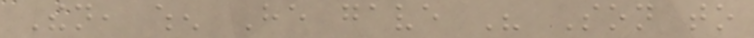Then, when He gave His Son to
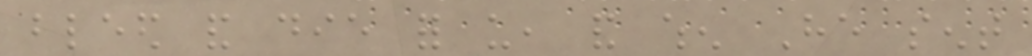bleed and die for us, and when He sent
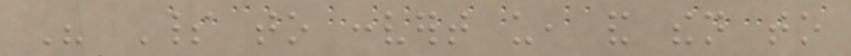His Spirit to convert us, and then to
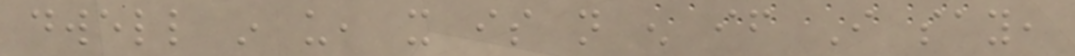dwell in us, it is not enough if I say,
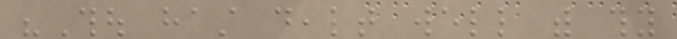"Thou hast dealt well with thy
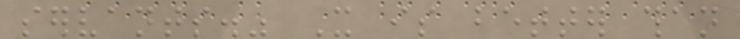servants." It is better than
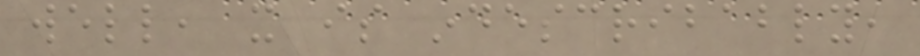well, it is indescribably,
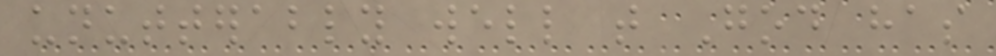unutterably well that God has
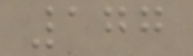177
